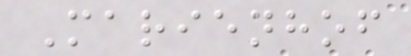Marienhof
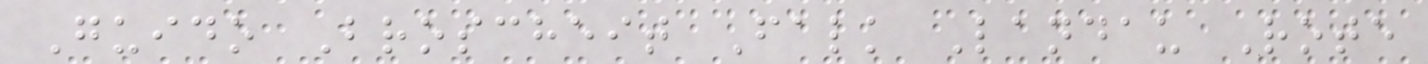Guido Broscheit Falk Landau Rote
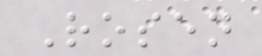Rosen
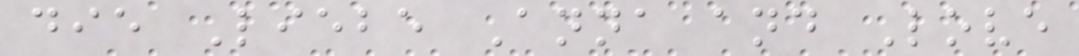die Liebe Anna and Love
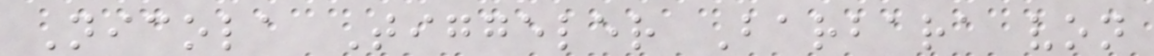Nicola Tiggeler Barbara von
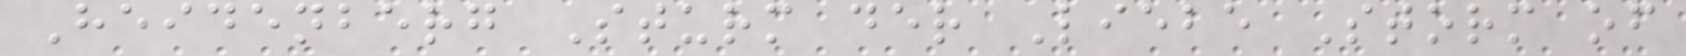Heidenberg Sturm der Liebe Storm of
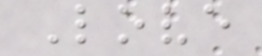Love
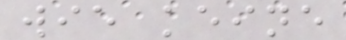wie keine
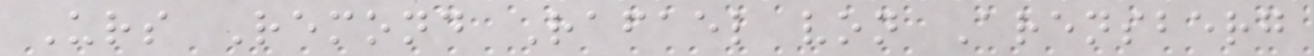Urs Remond Rafael von Arensberg
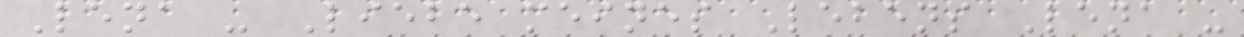Lena - Liebe meines Lebens Lena -
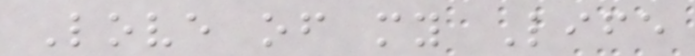Love of my Life
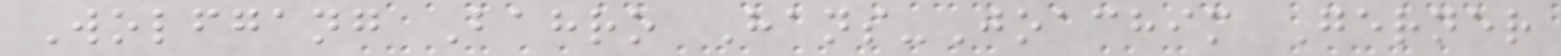Wolfgang Bahro Hans-Joachim Gerner
